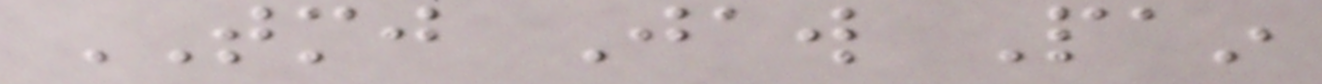TMJ Jaw Pain
